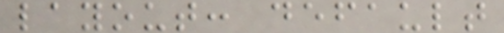layout: default
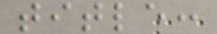title:
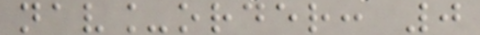nav_order: 0
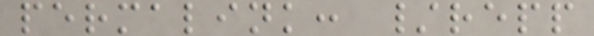permalink: /repp
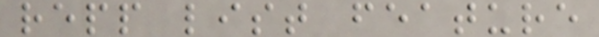repp list feature
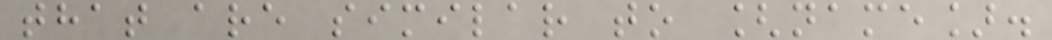that are similar to [name].
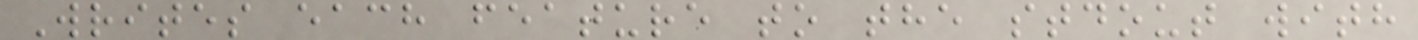Writes each feature to the stdout with
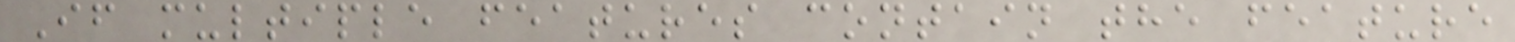If multiple features contain the feature
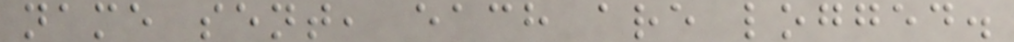name sent, each are logged.
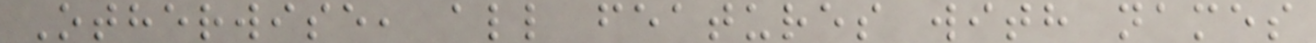Otherwise, all features with names
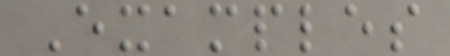Examples
